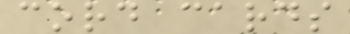cord cards
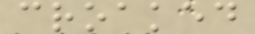croaked
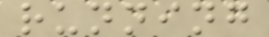running
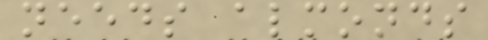needs almonds
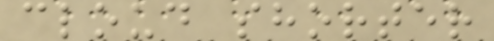cloud shorter
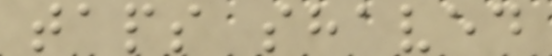taps shaved
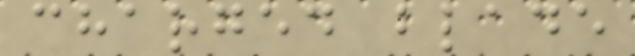charged blade
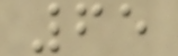65
